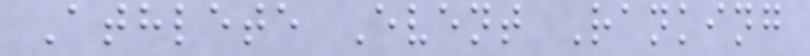Athlete Event Ranking
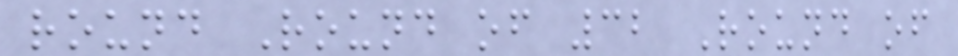round Round of 32 Round of
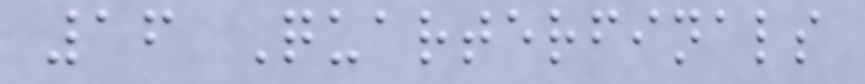16 Quarterfinals
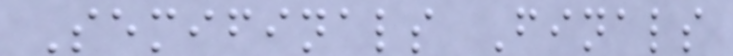Semifinals Finals
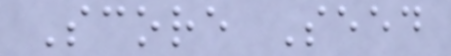Score Seed
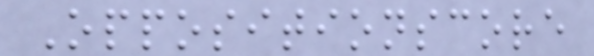Oppositionscore
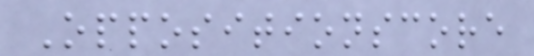Oppositionscore
